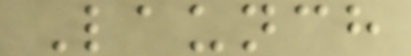Launch
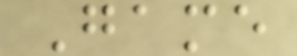Game
